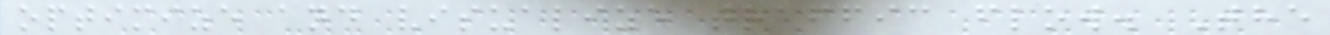optimize and visualize traffic flow. The
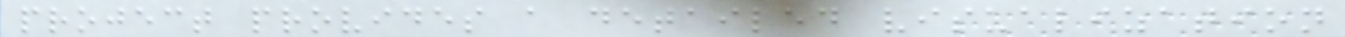project provides a detailed visualization
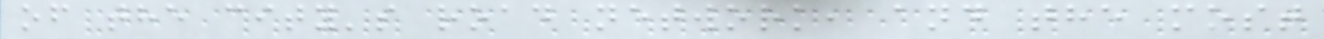of the city's road network, and the most
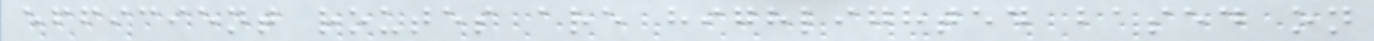efficient routes are highlighted based on
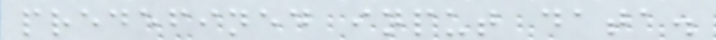predefined input data.
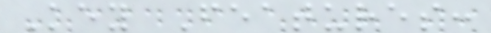Key Features:
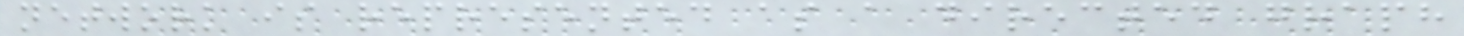network is represented as a directed graph
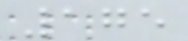175
